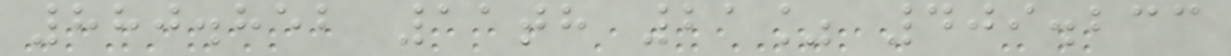880.852 11th 21% 409.233
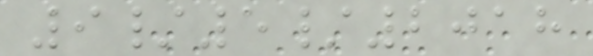9/5/2018
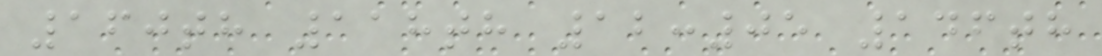160th 118th 12:05 146th
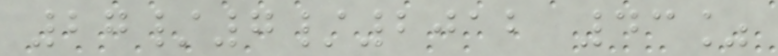27/7/2012 43%
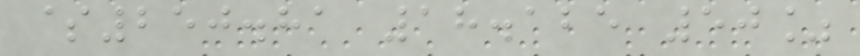$250.81 18.125 50%
